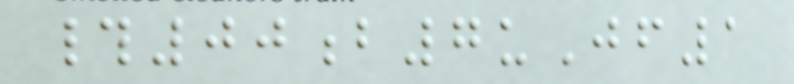#00b7uJf1
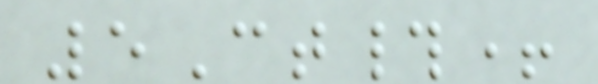5Ct#+
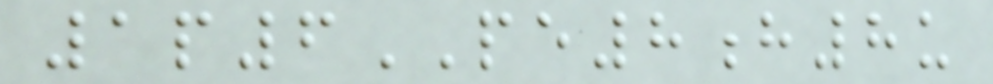1p6PE8h8u
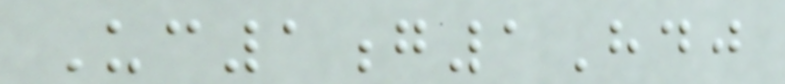Uc1g1Hdj
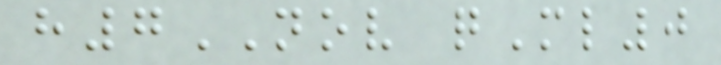h7NOV qMl0
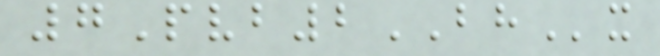7Pvb2BHx
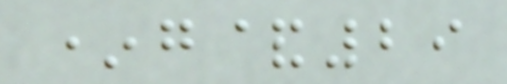*g&29
